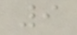9
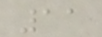11
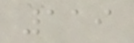119
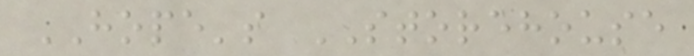HOPE's STOREHOUSE
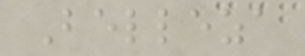Belleza
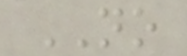NO
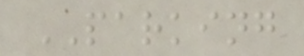PARKING
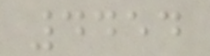4454
